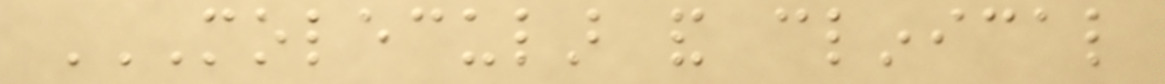MOLECULAR AND CLINICAL
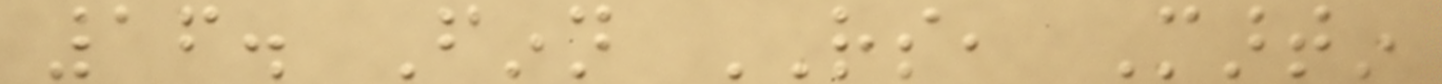16. Finn RS, Martin
